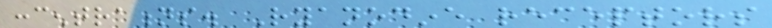concentrations. Ryanodine receptors
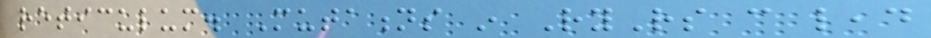reticulum. Mutations in RyRs can lead
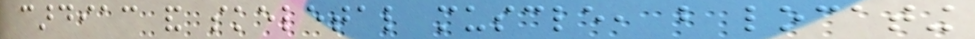cardiac and skeletal muscle, but locating
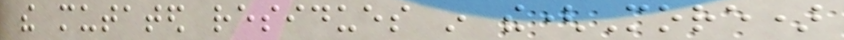the mutated residues in the(More)
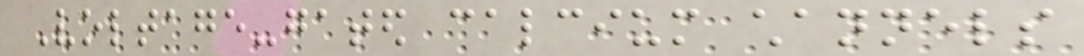Voltage-gated calcium channels
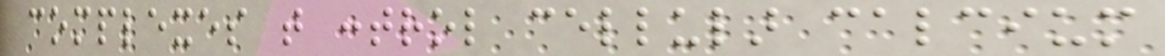complexes that control cellular calcium
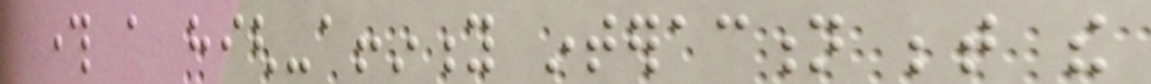through a high-affinity interaction between the
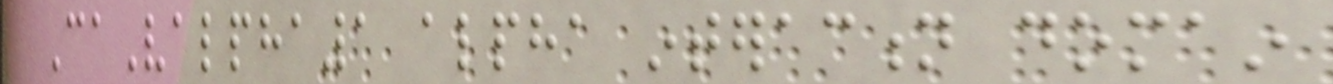CaValpha1 alpha interaction domain
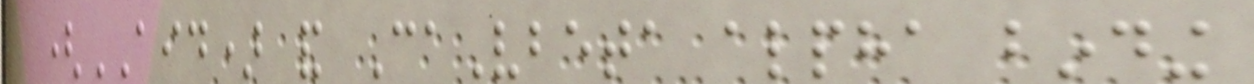(AID) and CaVbeta alpha binding
